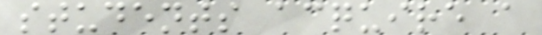students acquire a
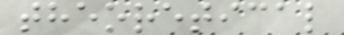theoretical
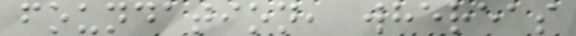foundation, whereas
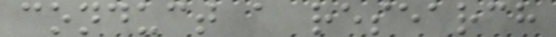conduct a research
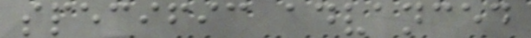specific advanced
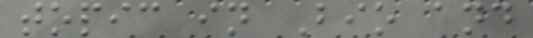topic in Bio and
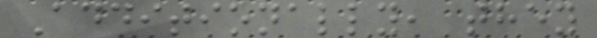Additionally, they
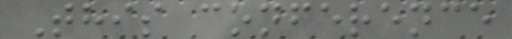This conference
